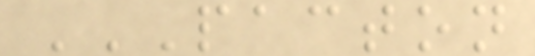PACTON
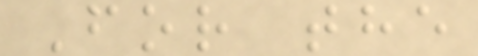For the
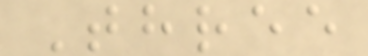Three
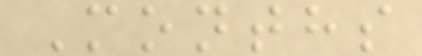Months
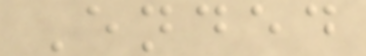Ended
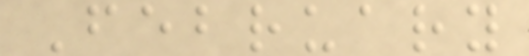February
